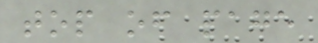top of page
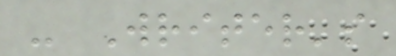- Writer's
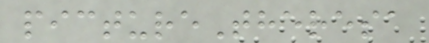pictureTheresa
